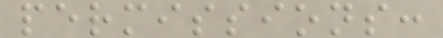permissions:
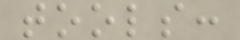tools:
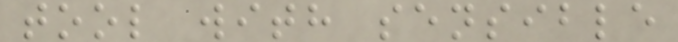tool with sensible
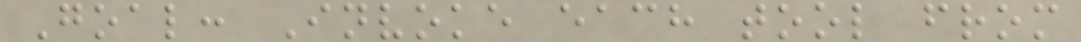Goal: Invoke each tool from
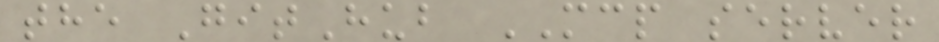the GitHub MCP server
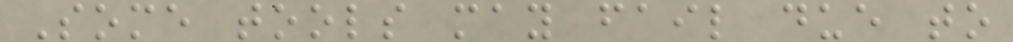Some tools may fail due to
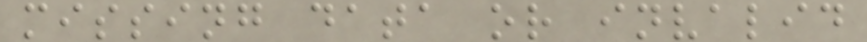missing data or invalid
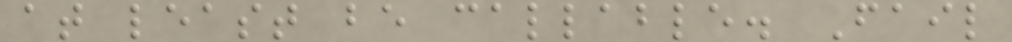at least be callable. Fail
